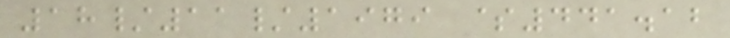18/11/1979 $441.12
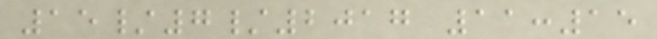15/7/2017 11:15
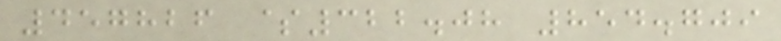457826 $322.08 854.709
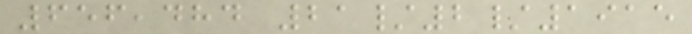656,484 21/2/1915
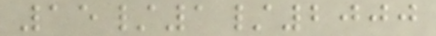15/1/2000
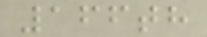166th
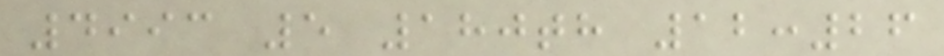4993 5 180th 12:26
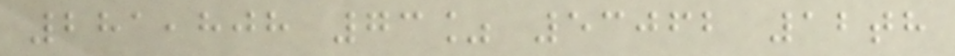281,808 73% 53062 12th
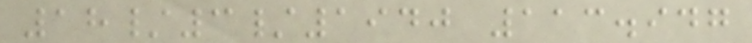18/3/1940 113.947
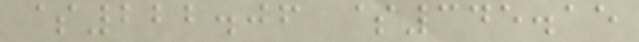$222.06 $345.15
